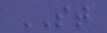ST
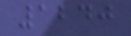1240
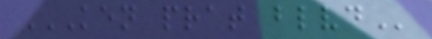KEN PRAT BLVD
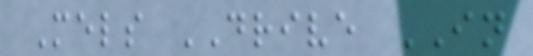Mels DRIVE IN
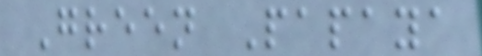Green Papaya
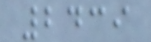2439
